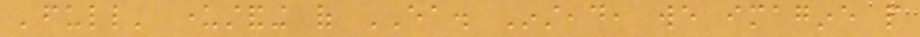'full' understanding of EA. Instead, we imagine people
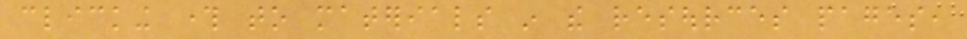clicking through to materials in the resources pages,
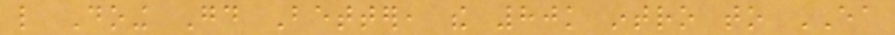like Doing Good Better, the 80k intro to EA
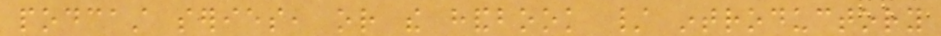podcast series, or the handbook / introductory
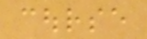course
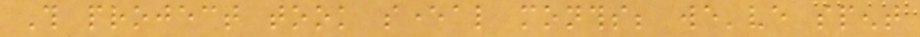This project took several months; we've spent
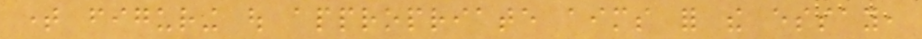time figuring out appropriate aims for the essay,
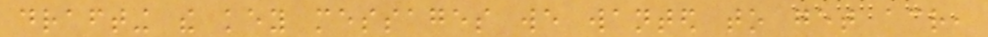drafting the key messages we wanted to get across,
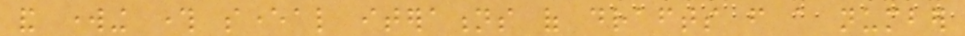and working through several iterations of drafts from a number
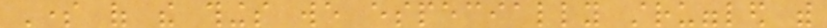Some of the things we especially struggled with
